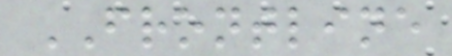FRONTLINE
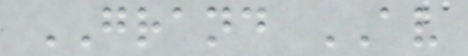GRAND AV
